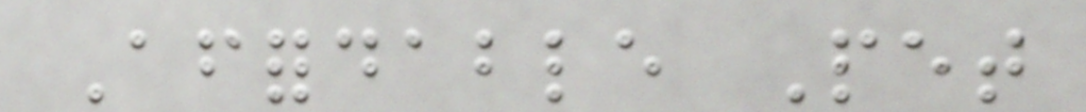Affordable Pet
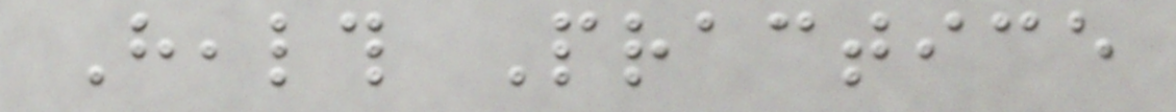Health Practice
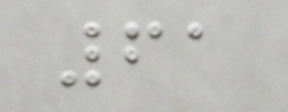61
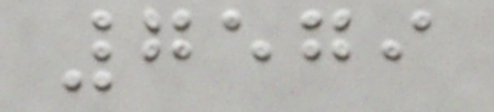7579
